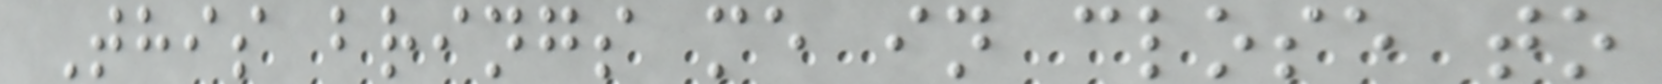This brings me in close to
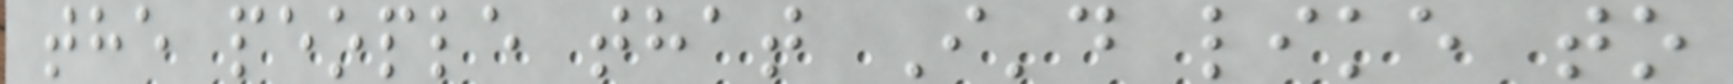the people that I'd like to
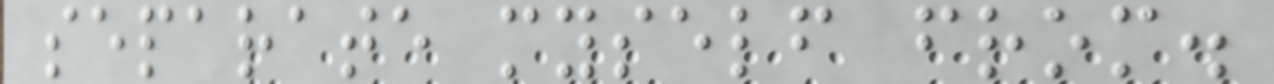separate myself from.
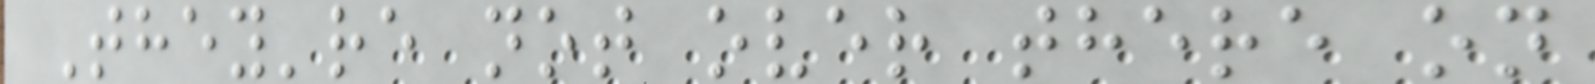They're not over there on
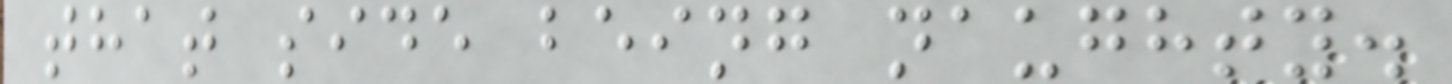that side being naughty.
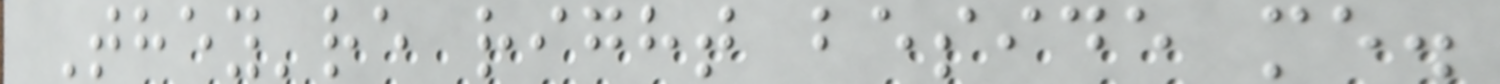They're right beside me.
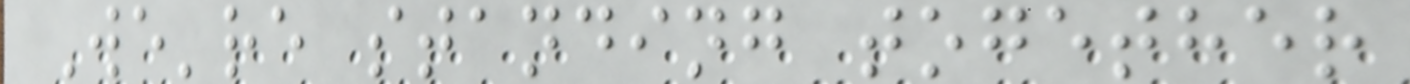We're standing together
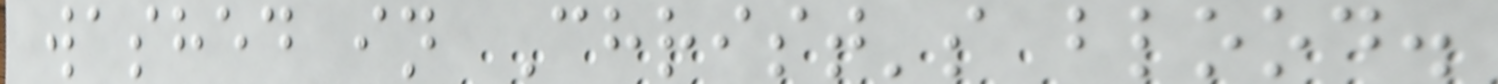washed in Christ's blood.
